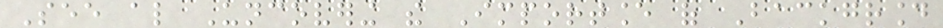See also Uncovering the Importance of Background
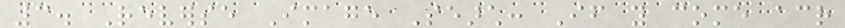3. Reverse Image Search: If you come across
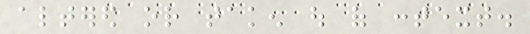altered or taken out of context.
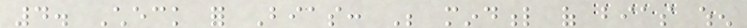4. Check for Bias: Be mindful of bias when
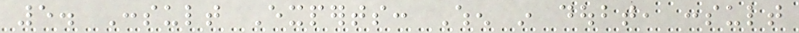5. Consult Experts: When in doubt, consult
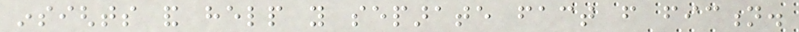insights and help you separate fact from fiction.
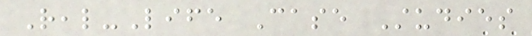Real-Life Case Studies
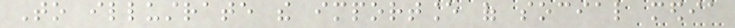To illustrate the importance of social media
